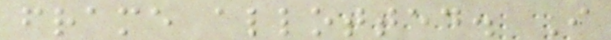frame allotted. I
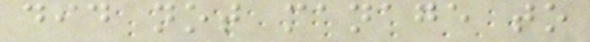did not manage to
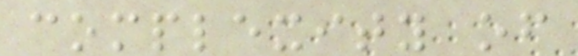complexity of
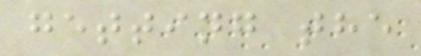getting the
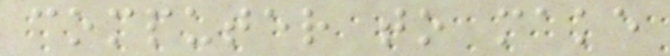computer to make
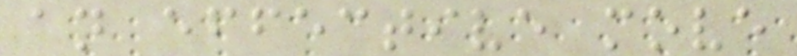an effective move
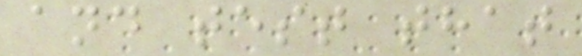and test that
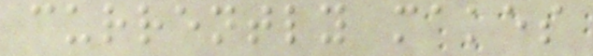currently makes
